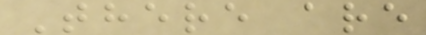There are
